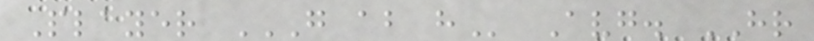Player G AB H Avg. HR
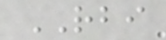RBI
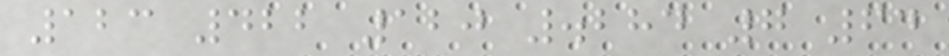123 422 120 .284 7 64
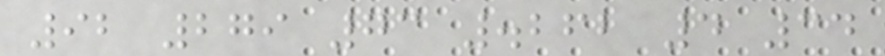92 279 73 .262 4 34
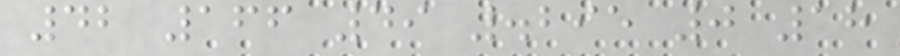42 166 49 .295 0 18
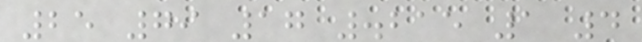25 79 17 .215 1 4
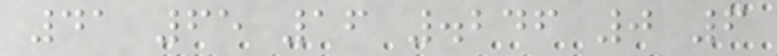41 65 16 .246 0 6
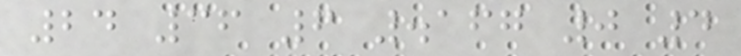24 36 6 .167 0 4
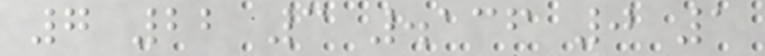7 22 3 .136 0 1
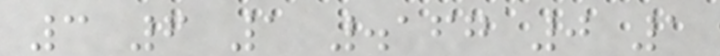3 6 1 .167 0 1
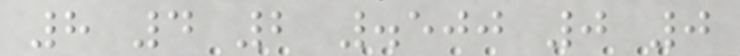8 4 2 .500 0 0
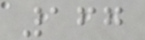167
